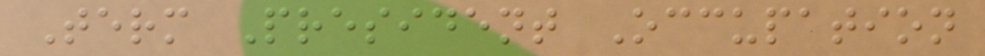Term President Occupation
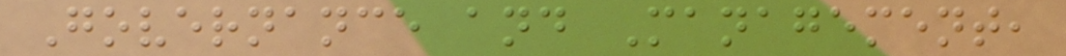Governance and Management,
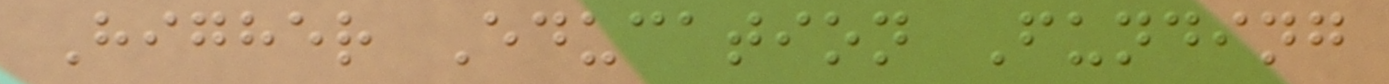Higher Education Funding
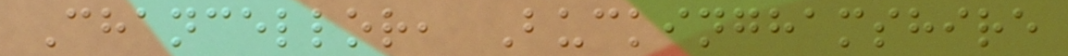Chancellor, Buckinghamshire
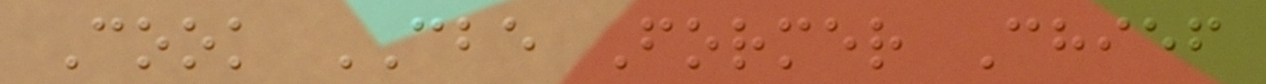Cook CBE Former Chief
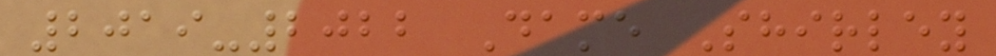2019-2022 Dame Shirley
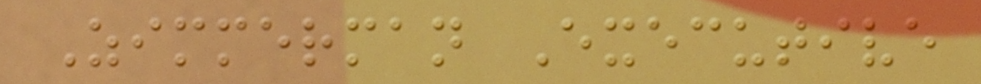Zimmerman Executive
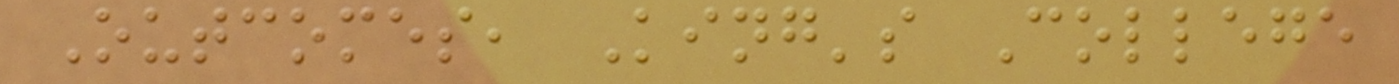Outcomes, King's College
